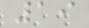19
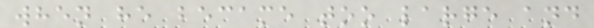when he became too large and
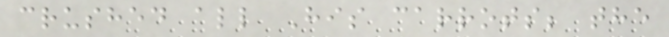crushed all His carrots; the
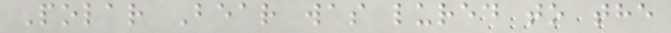Polar Bear was lured to the
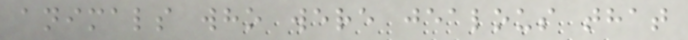animals who were jealous that
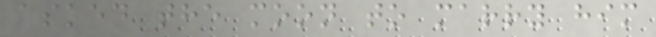asked the moon to marry him
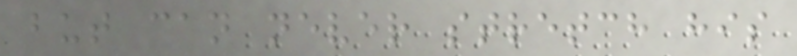but can never stretch his
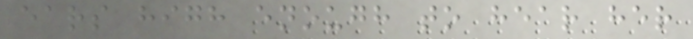ears high enough to hear her
